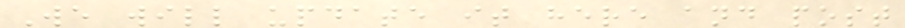We will update it here and post
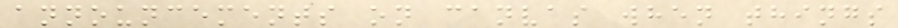announcements on canvas when things
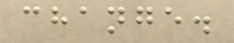change.
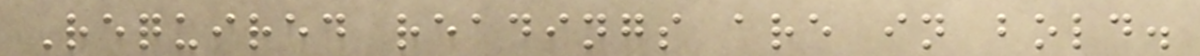Required readings are in bold.
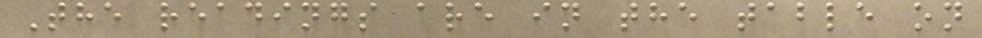The readings are in the table on
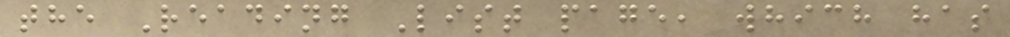the Reading List page, which has
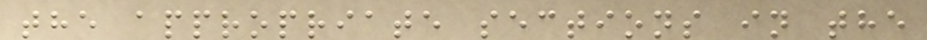the appropriate sections in the
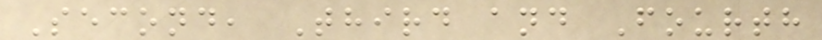Second, Third and Fourth
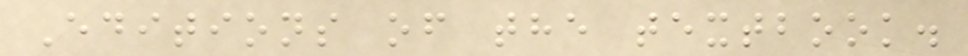Editions of the textbook.
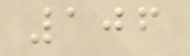106
